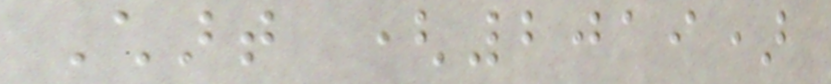Chart (2019)
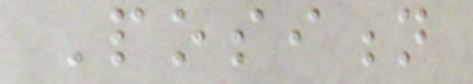Position
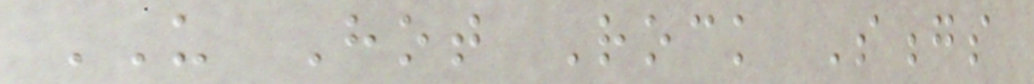US Hot Rock Songs
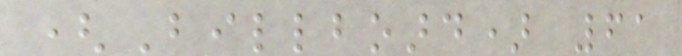(Billboard) 61
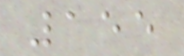155
